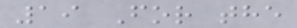19 For the
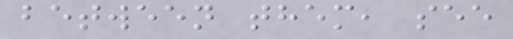between them, see
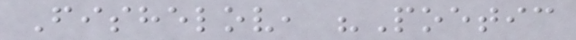Fishelov, "Poetic
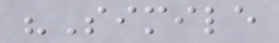"Simile
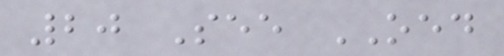20 See OED
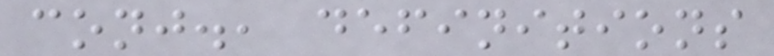conj., definitions
